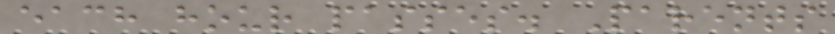each hour passes. Parents
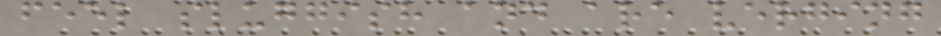feel sluggish and are verging
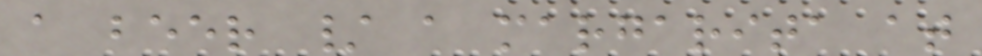a beer / a margarita at
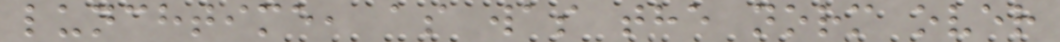lunchtime, as was the norm over
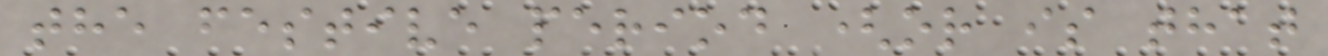the festive period (or is that
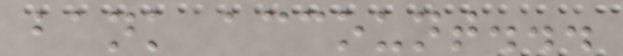bank account...
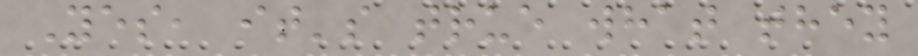Yes, it's true what they
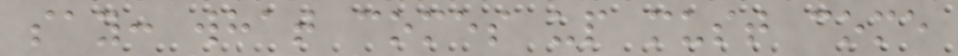say: what comes up must come
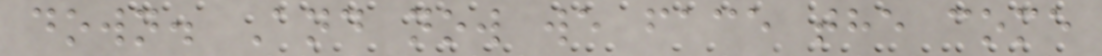down. And now we face the come
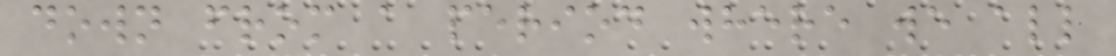down from a period where we all
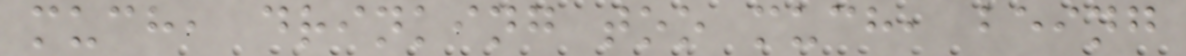much, drinking too much, being
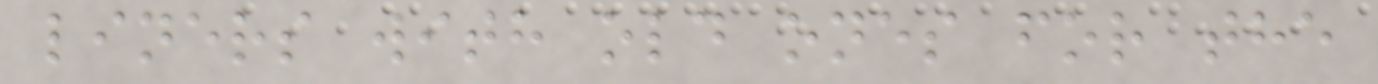liners with old ones for the
